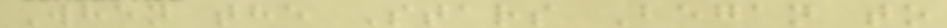When the Stars Began to
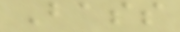Bass
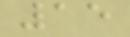15
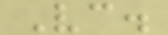Vc.
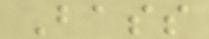Bass
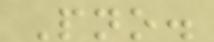Pno.
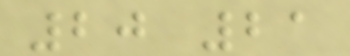20 21
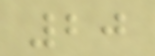20
